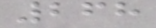268
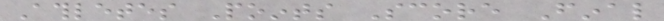Athletes Points Score Final
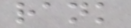rank
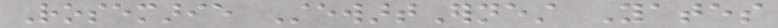Rosemarie StewartErnest Yates
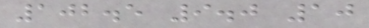102.5 9.0 10
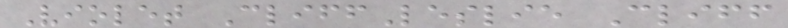Violet CliffLeslie Cliff
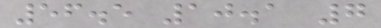56.5 10.1 7
